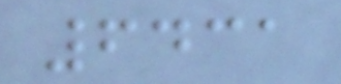6431
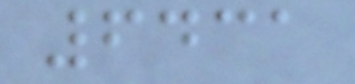6431
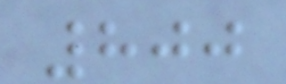800
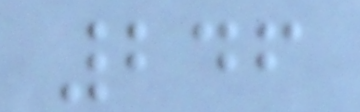246
